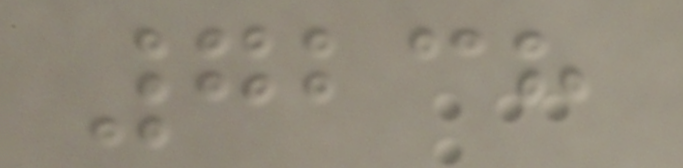7238
